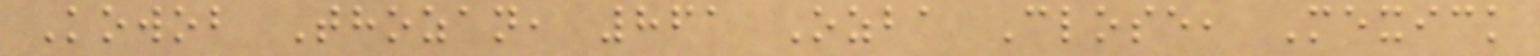Kowob Thozan, 861 Ozba Close, Mexick
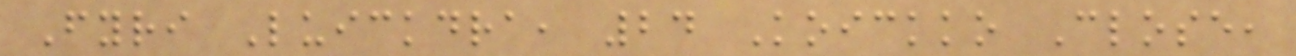Fyri Luickdra, 24 Koickko Close,
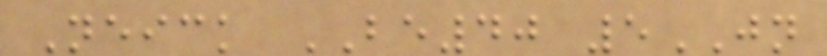Neick BE40 5JN
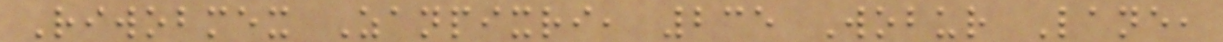Riwobmex Zanpixri, 235 Wobur Lane,
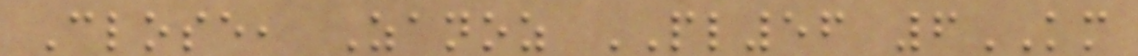Close, Zanoz PL56 6KM
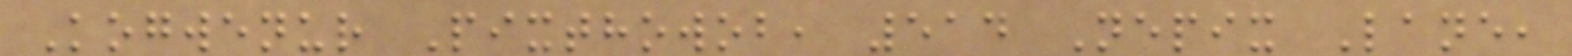Kogwenur Pixthowob, 514 Nepix Lane,
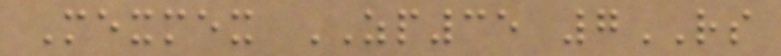Mexmex ZP35 7RS
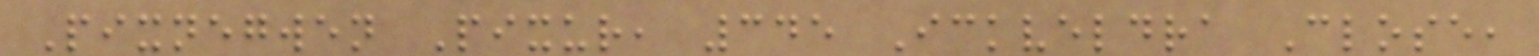Pixnegwen Pixur, 345 Ickveldra Close,
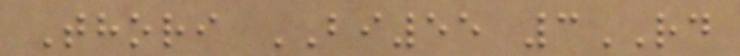Thori BI55 3RD
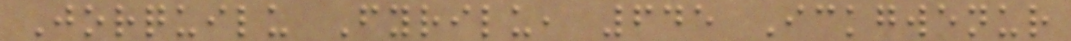Jorquilu Fyrilu, 645 Ickgwenur
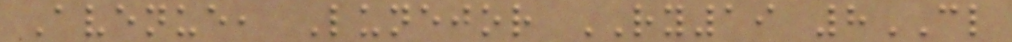Avenue, Lunejor RY19 8CL
